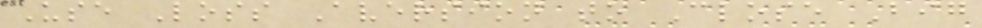Use Loss Aversion to Close Big
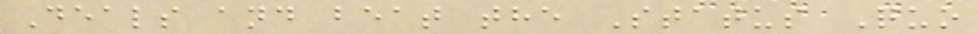Deals and beat the Status Quo
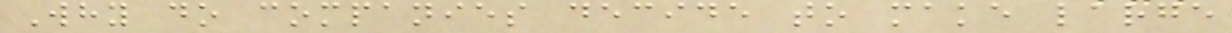Why do companies decide to make large
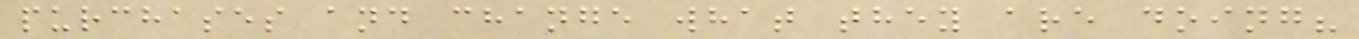purchases and change what they are doing?
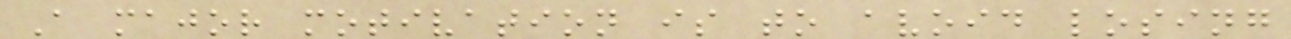A major motivation is to avoid losing
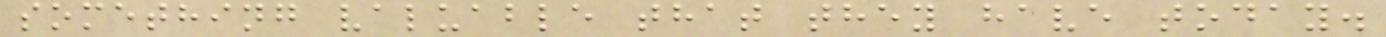something valuable that they have today.
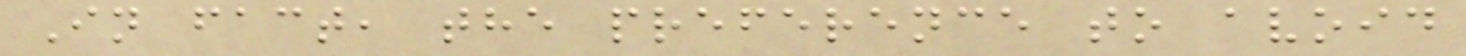In fact, the preference to avoid
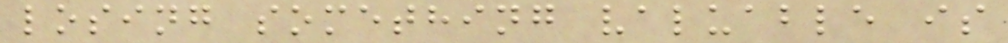losing something valuable is
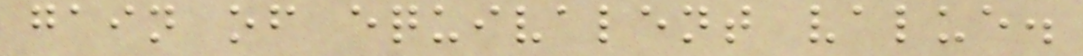gain of equivalent value.
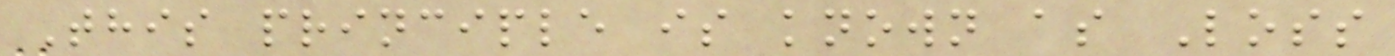This principle is known as Loss
